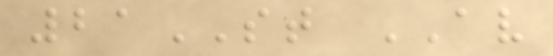21ST AV
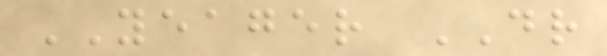YEAGER DR
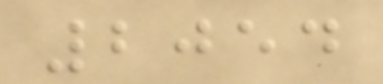2054
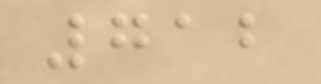712
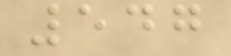547
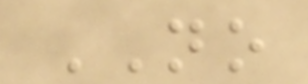NO
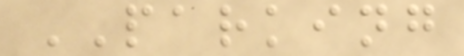PARKING
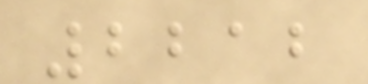2212
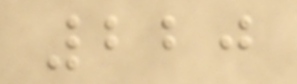220
